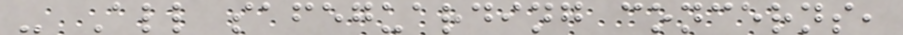- All safeguarding concerns,
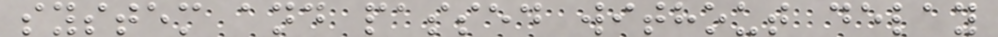system and passed without delay
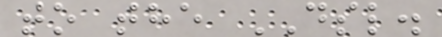to the DSL.
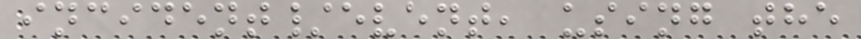incident/event, using the
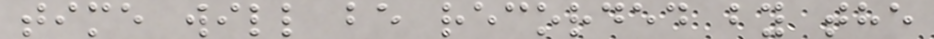time will be recorded by the
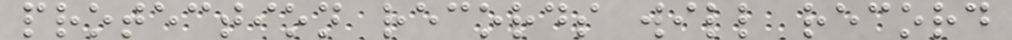protection records will record
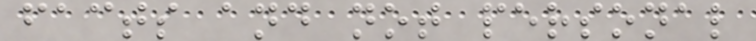facts and not personal
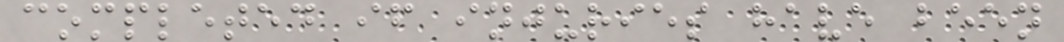completed if injuries have been
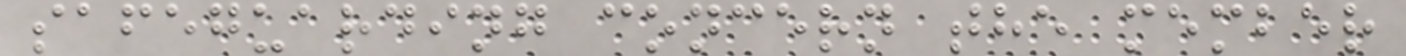safeguarding concern the member
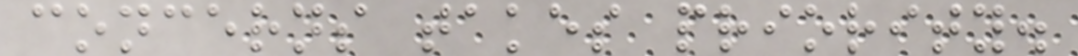concerns takes priority.
